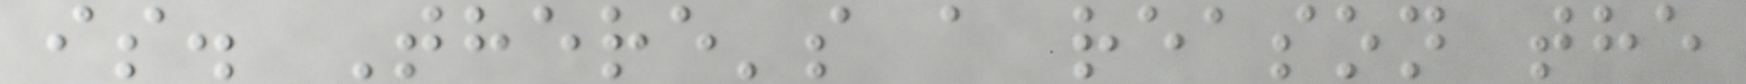is. There's a reason the
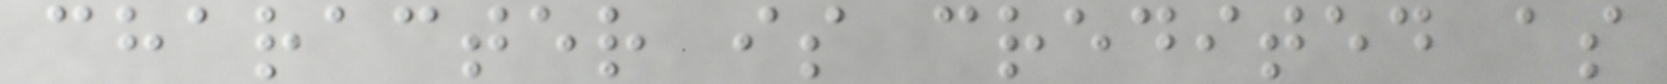character is credited as
